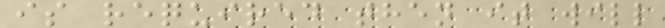is required then it will
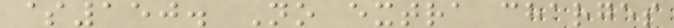$150. No extra charges
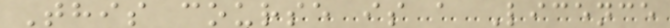This course is a Licence
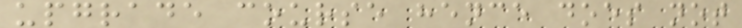upgrade course hence does not
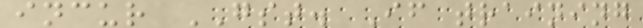incur GST. If training
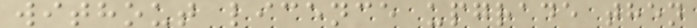without licence upgrade then
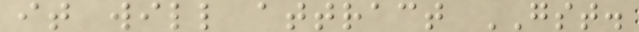it will attract GST.
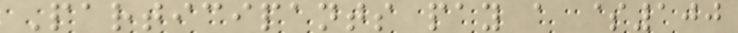Participants pay a $100
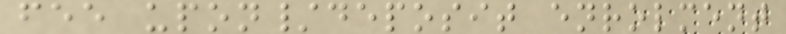fee upon/deposit enrolment
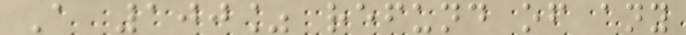A 100% refund of any
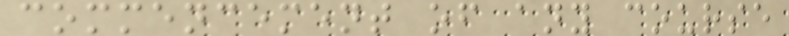commencement of any course
